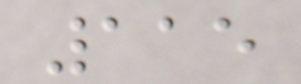115
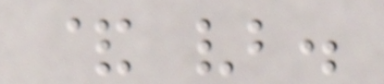& vb.
